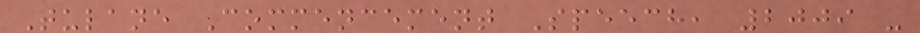Tulane Commencement Speech, 2009 -
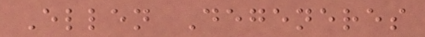Ellen Degeneres
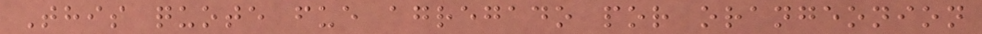This quote fue agregado por orangeonion
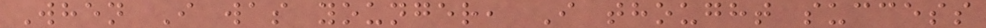When I was younger, I thought success
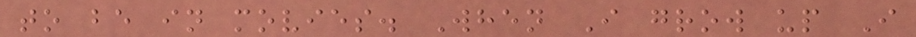to be in movies. When I grow up I
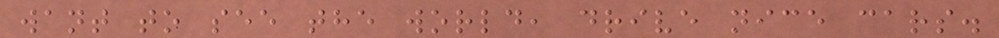want to see the world, drive nice cars.
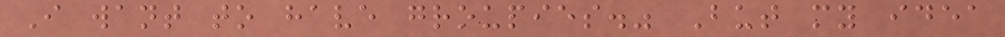I want to have groupies." But my idea
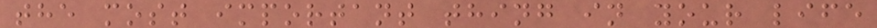the most important thing in your life
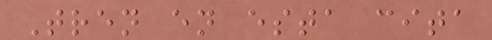Tren en esta cita
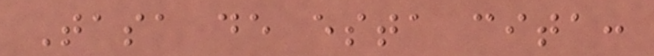Tasa de esta cita:
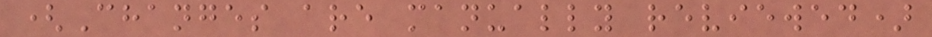(Changes are manually reviewed)
